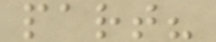part?
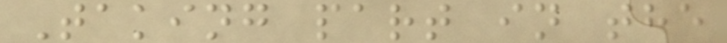Taking part in the
